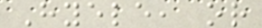Hyele, or
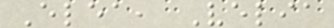Elea, Velia
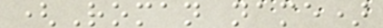(Roman name)
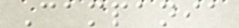Campania
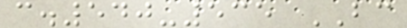c.540-535 BC
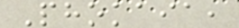Phokaia,
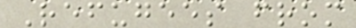Refugees from
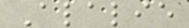Alalie
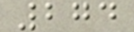274
